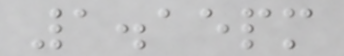1.15pm
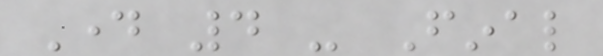Day 4 - Final
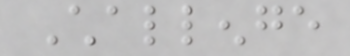Challenge
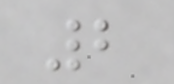2
